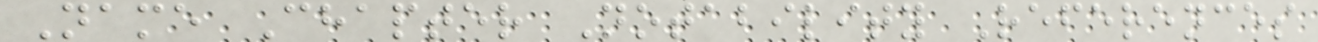Name Chapter Notability References
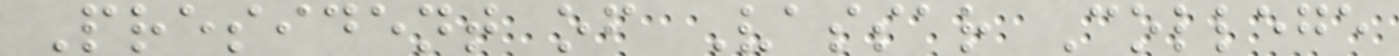President of Vassar College
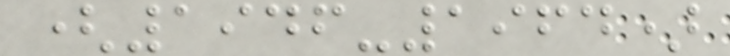(1946-1964)
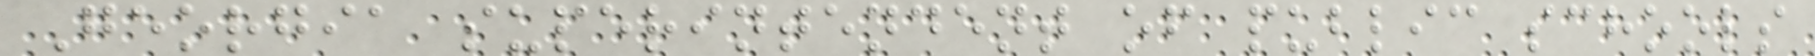Georgia superintendent of public schools
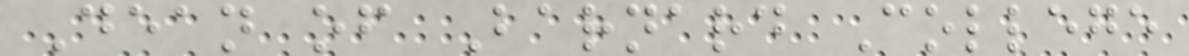Dean of Barnard College
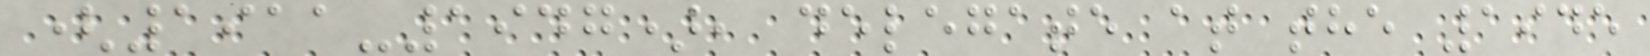(1911-1947), delegate at the 1945
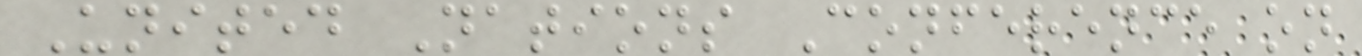United Nations Conference on
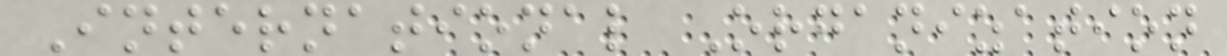International Organization
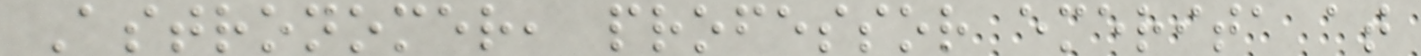Astronomer, professor emerita at
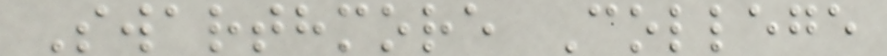Swarthmore College
